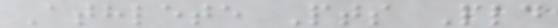Athlete Pts Pld
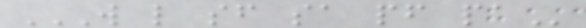W L SF SA PF PA
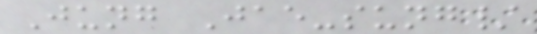Jung Jae-sung/
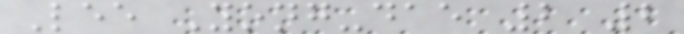Lee Yong-dae 2 2
